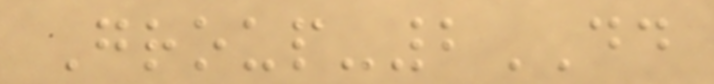Group-2DD
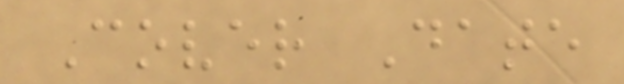Cover Date
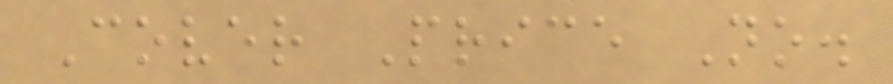Cover Price No.
